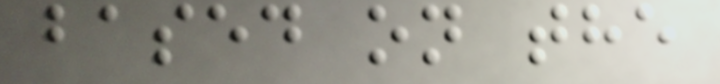based on the
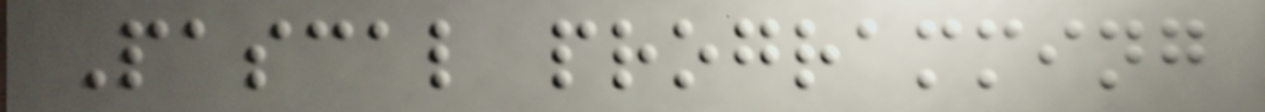Pascal programming
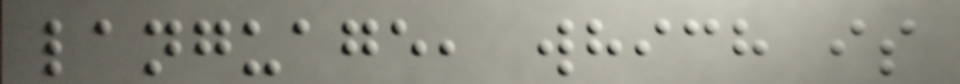language, which is
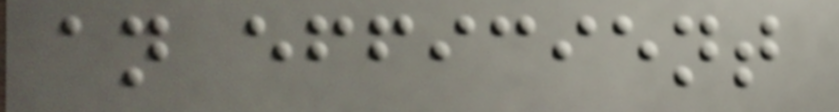an efficient
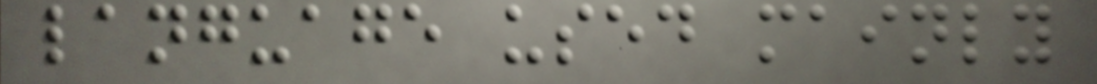language used mainly
